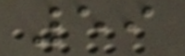59
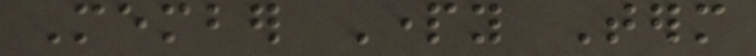Member Party Term
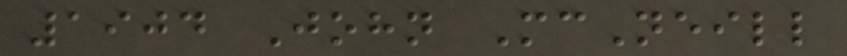1904 John McNeill
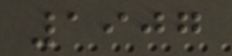1907
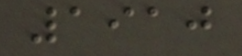1910
